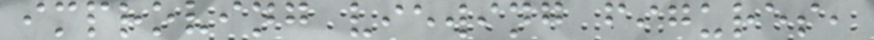improving viewing figures,
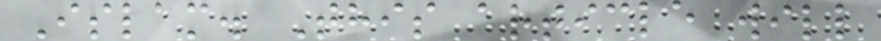Islam. This article will
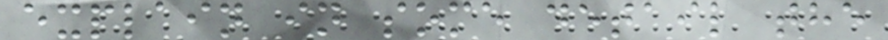explain in some detail the
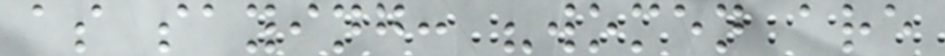as saying: "women are
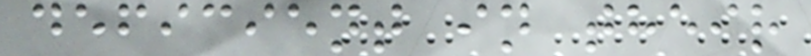deficient in their
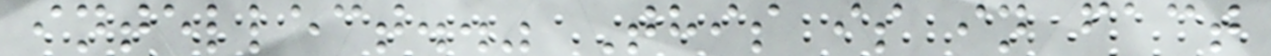intellect.." This is in fact
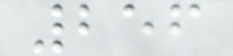256
